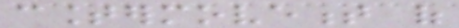countermovement of
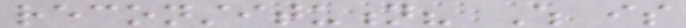reconstitution? Which is
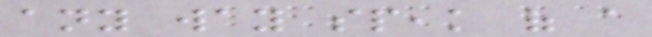any way speak of a
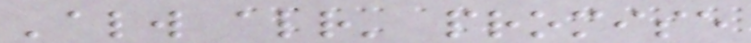'always already' promise
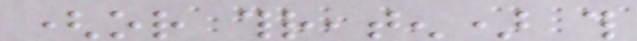(or threaten) this
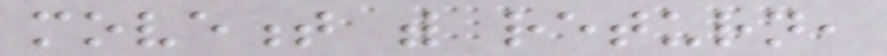movement with return,
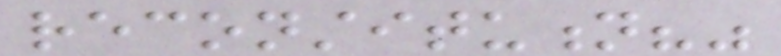reconstitution?"
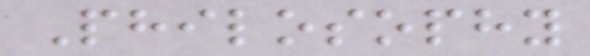Philosophy
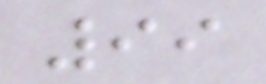99
